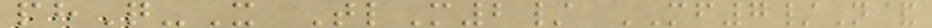phQ-X TlM2/ MF7/N&
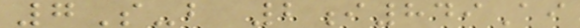7S-b 2i849Ai
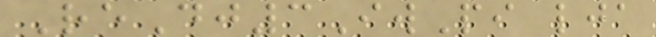ReDj3IwPi lja
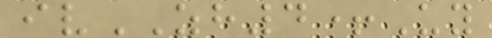ivZH4+Uy
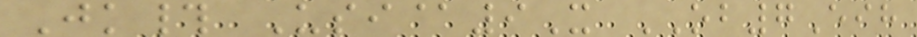Jk# Usi@9X OB7Eih
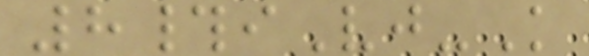8#iVj-K
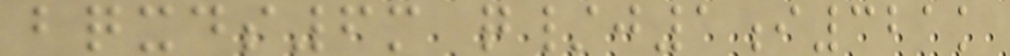bqxds6m q/j1i321k
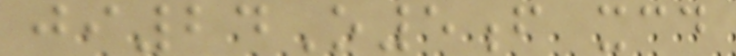ji24O5f xcd
